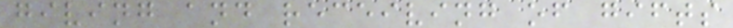giving and receiving of gifts
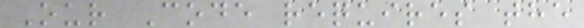Our Code requires the
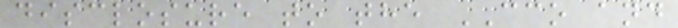disclosure to the CCO and
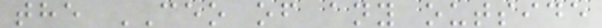the CEO of any outside
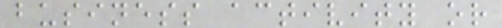business activity or
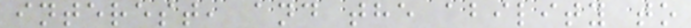interest, and the ability to
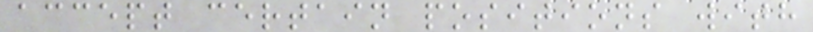accept certain positions with
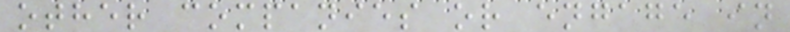other companies or engage in
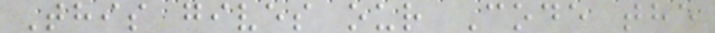This gives our Code the
